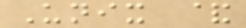Unix &
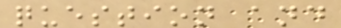question and
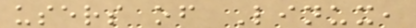users of Linux,
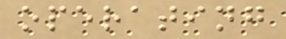operating
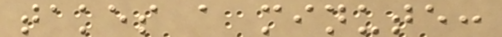takes a minute:
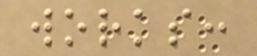works:
